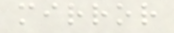mirror
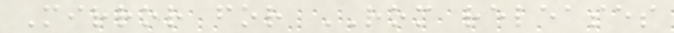Mirror for ROM releases
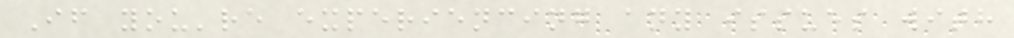If you're experiencing any issues with
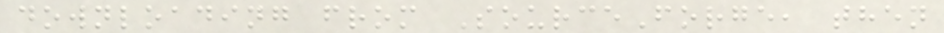downloading from SourceForge, then
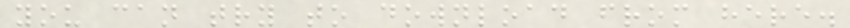you can try to download from here.
